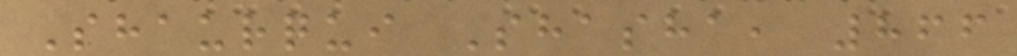Shaurqui Shasha, 866
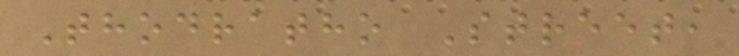Thodratho Street,
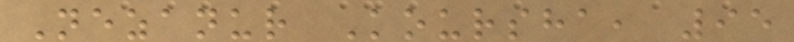Nezanur Koursha, 95
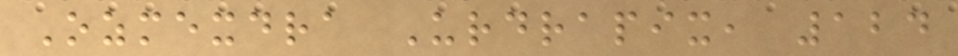Ozmexdra Urdrapix, 124
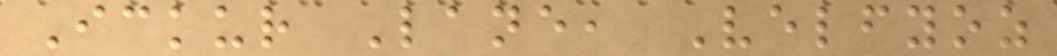Ickur Lane, Velfyoz
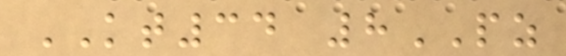KT34 8PZ
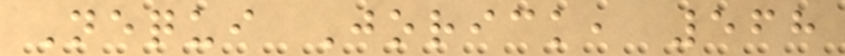Nequi Jorick, 568
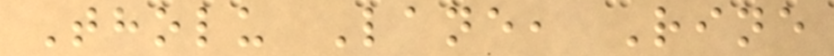Tholu Lane, Rine
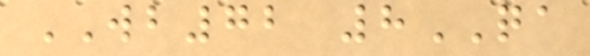WB72 8QA
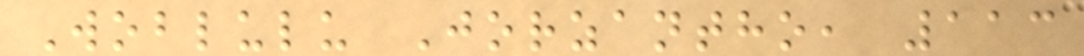Woblulu Jorzantho, 113
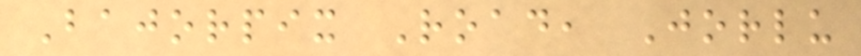Bajorpix Road, Jorlu
